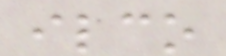ilco
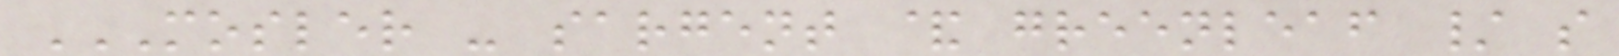MOSLER - SARGENT & GREENLEAF / S
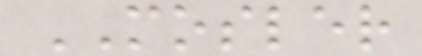MOSLER
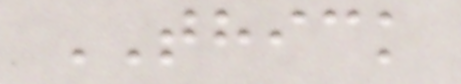THICK
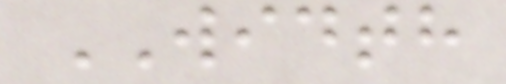WIDTH
